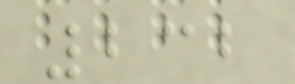232
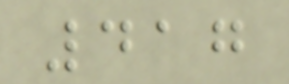417
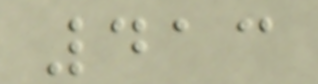413
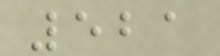521
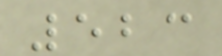523
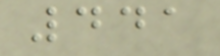441
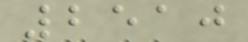2510
